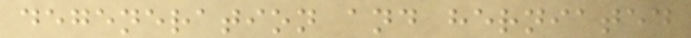degeneration and herniated
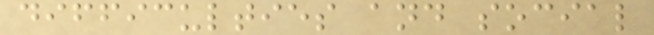difficulties and social
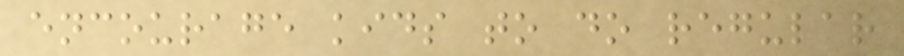encourage kids to do regular
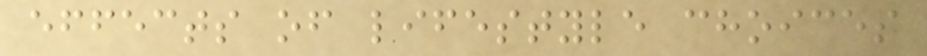effects of lifestyle choices
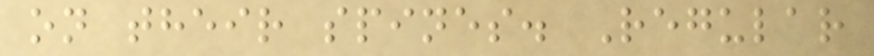on their spines. Regular
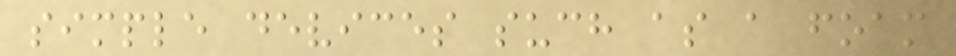simple devices such as a foam
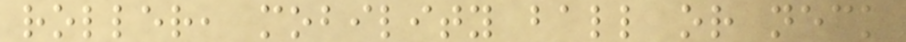roller, mobility ball or neck
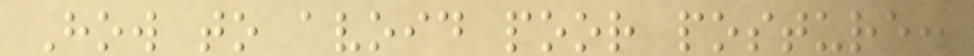How to avoid poor posture:
